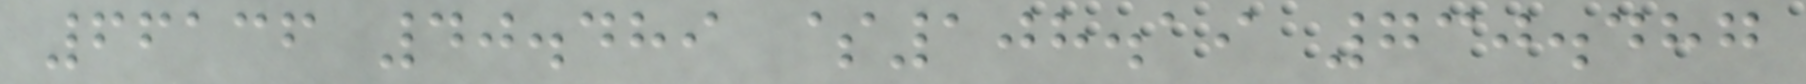66136 40.489 $108.19 730.487
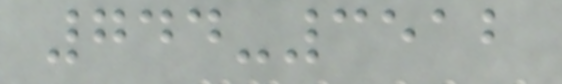744-3512
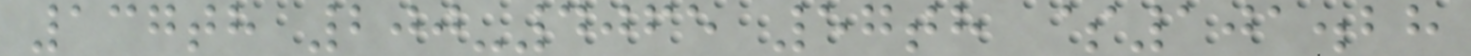137th 200-4065 57th $101.28
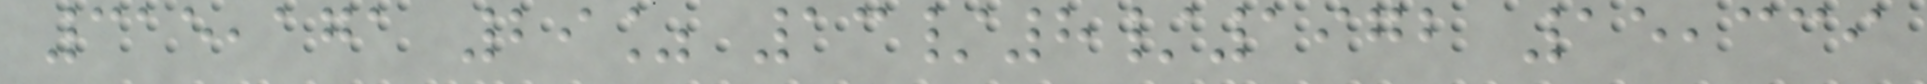315,171 29% 13/8/1972 15,339
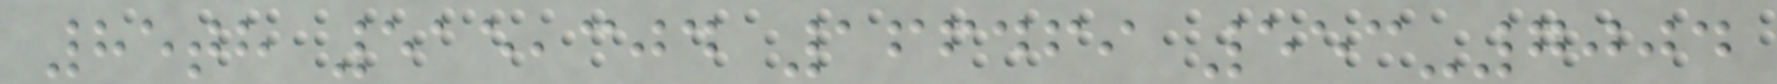85th 515,304 166469 553-7004
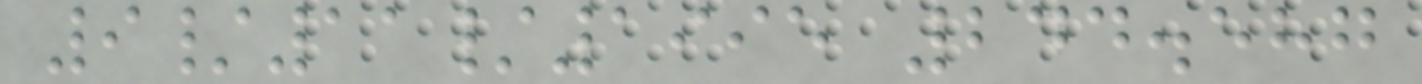9/11/1995 244.587
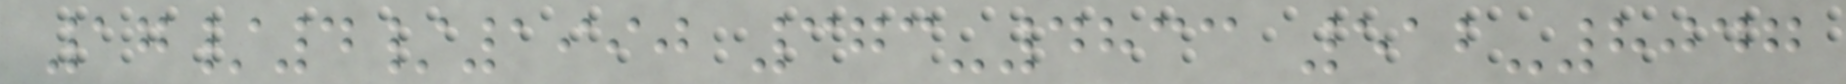17/4/1990 373-4833 512-8047
